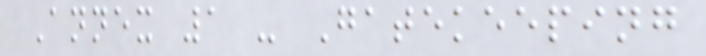Annex 1 - Gatekeeping
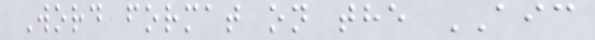Word format on the AIC
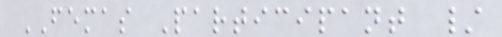FEMAS Participant /
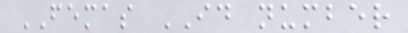FEMAS ID number
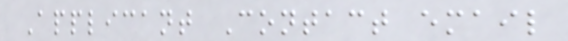Applicant Contact email
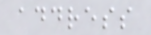address
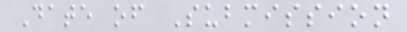Date of Submission
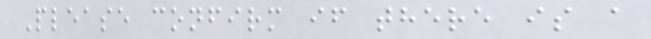Please confirm if there is a
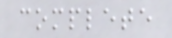complete
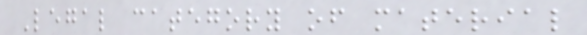Legal category of material
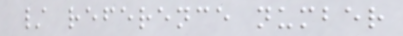/ reference number
